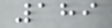189
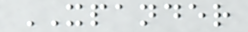XPANDER
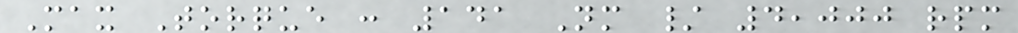Max Torque : 141 Nm / 4,000 rpm
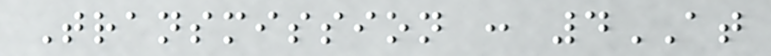Transmission : 4AT
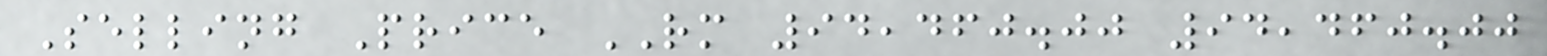Selling Price RM 94,460.00 94,460.00
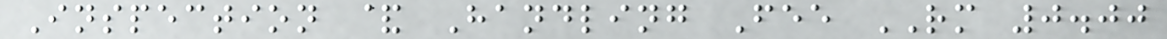Inspection & Handling Fee RM 0.00
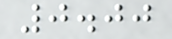0.00
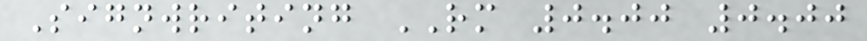Signwriting RM 0.00 0.00
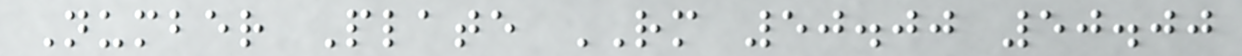Number Plate RM 50.00 50.00
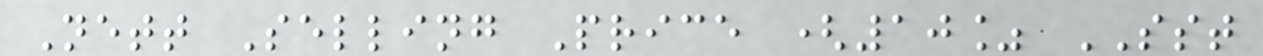Nett Selling Price (10% SST
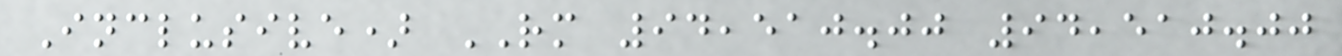Inclusive) RM 94,510.00 94,510.00
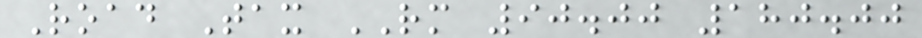Road Tax RM 90.00 180.00
